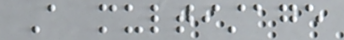A multistage
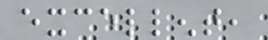excellent,
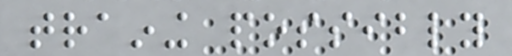training possibly
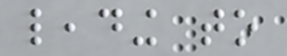leading to
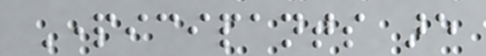Participants are
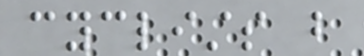cyclists but
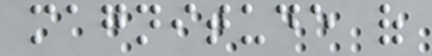magnitude of
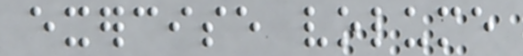exercise volume
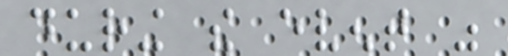during the event was
